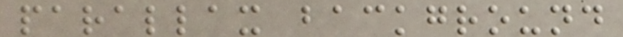parallax background
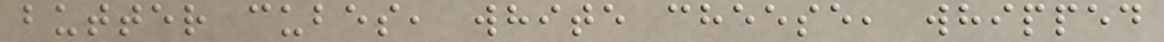butter cubes, white cheese, whipped
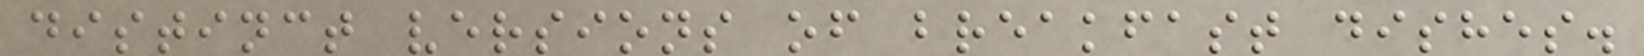distinct versions of breakfast dishes.
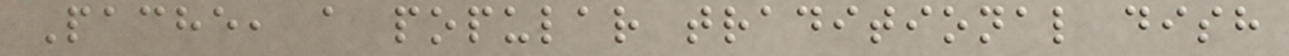Pache, a popular traditional dish
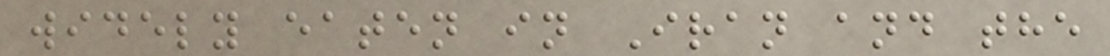widely eaten in Iran and the
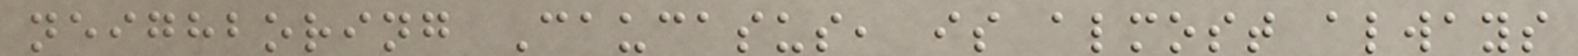neighboring Caucasus, is almost always
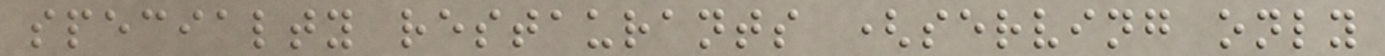specialty restaurants (serving only
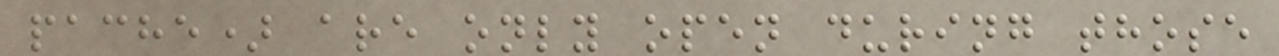pache) are only open during those
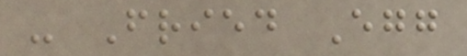- Fried Egg
